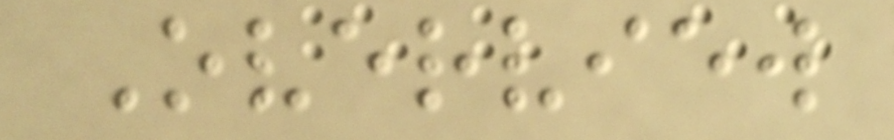Overview
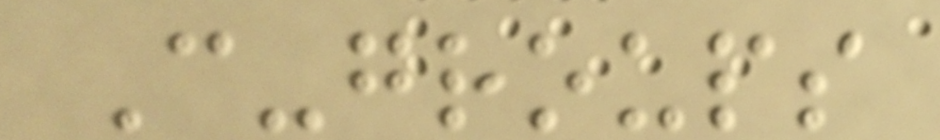C-groups
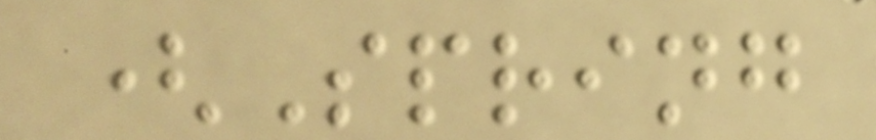(Spring
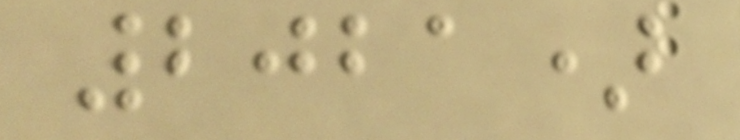2021)
